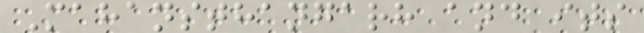Mahansthangarh and its
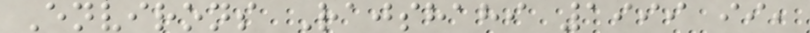Environs Rajshahi 1999 ii,
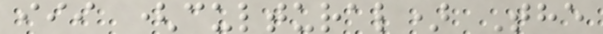iii (cultural) The
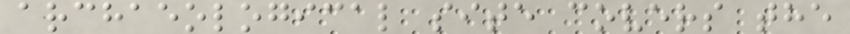archaeological site covers the
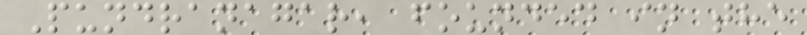Pundranagar, founded in the
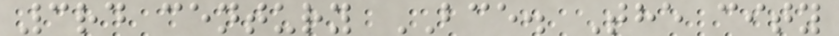3rd century BCE. The city
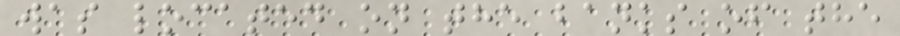was located on the banks of the
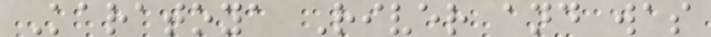Karatoya River and was
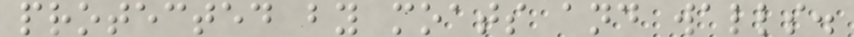protected by moats and walls.
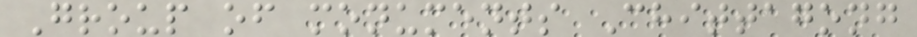Group of monuments Chittagong
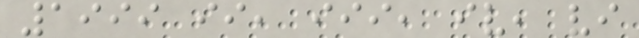1999 ii, iii, iv, vi
